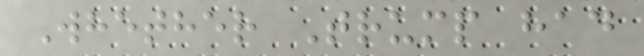Whether Trump had
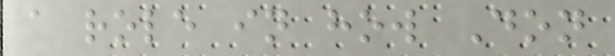a role in how Don
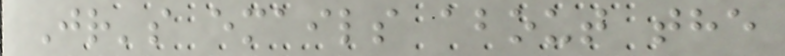Jr's emails about the
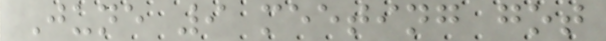June 9 meeting got
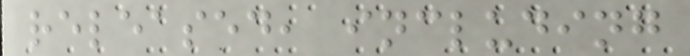released, including
